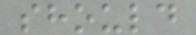should
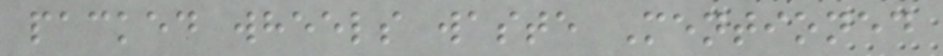packed wheels waste Mentioned
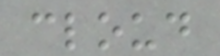cloud
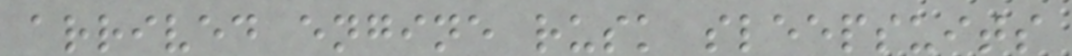arrived engine rusk sleepsuits
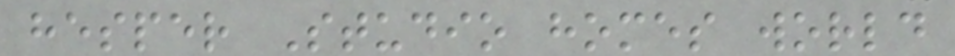hesper Studio homes world
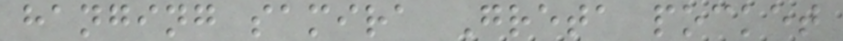hanging samira Greta pocket
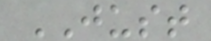JUST
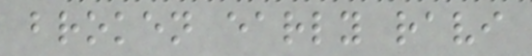broken early ravi
